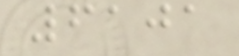6101
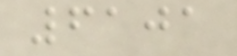6101
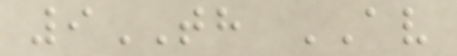9TH AV
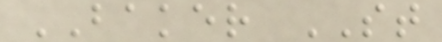BAKER ST
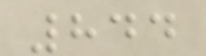844
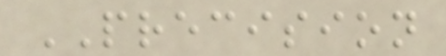PRECISION
